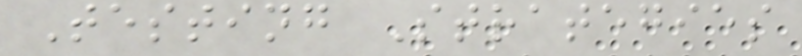Testing Strategies
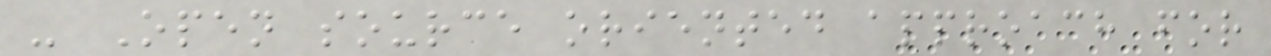- Open source oriented approach for
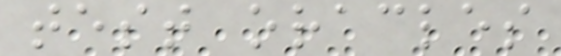test oracles
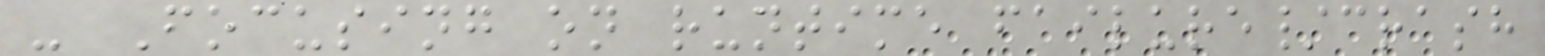- Focusing on runtime failure/crash
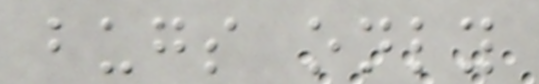bugs only
